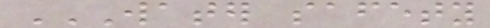WATER SAFETY
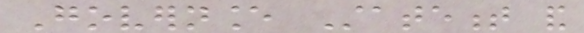Governance Statement and
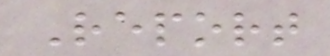Report
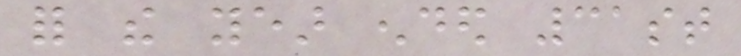for the year ended 31st
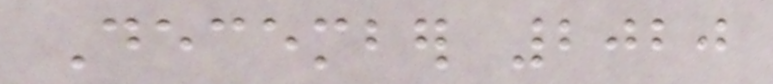December 2020
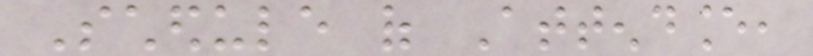Schedule of Attendance,
